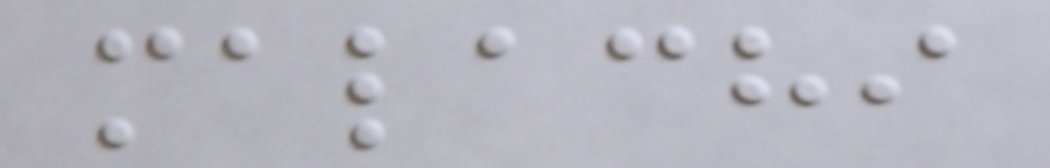malachi
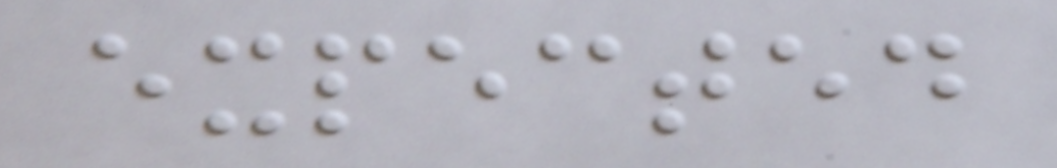expected
